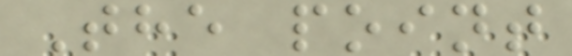The point
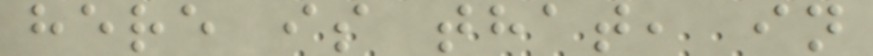here is that, in
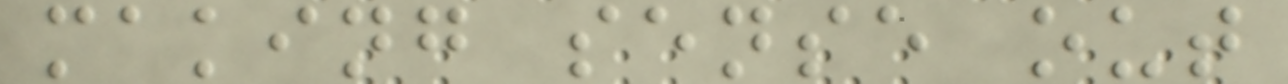making sense out
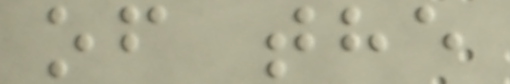of the
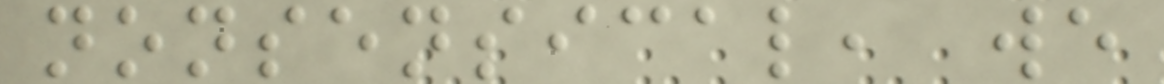nonsensical, we
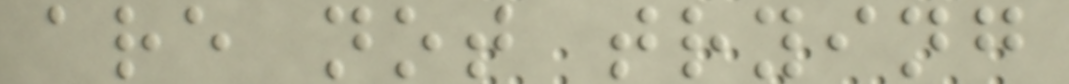are not trying
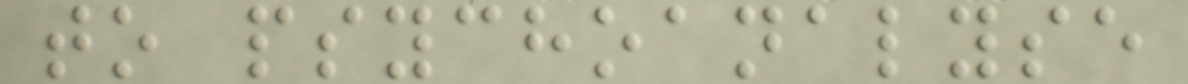to psychoanalyse
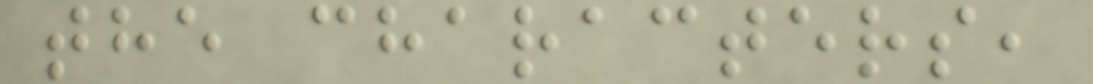the characters,
